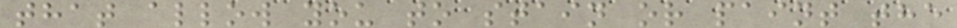that allow you to stain or paint the
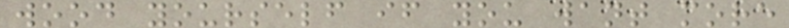wood yourself if you want more
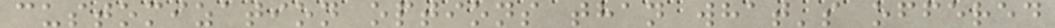customization options than what's offered
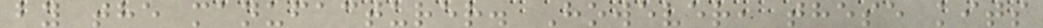by the manufacturer. However, these kits
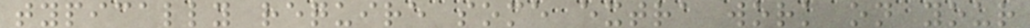typically require some extra work on your
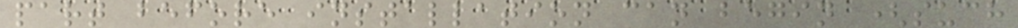part before installation can begin (such
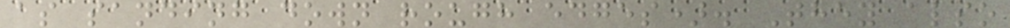as sanding down rough edges). They also
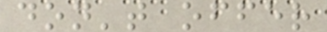don't offer
